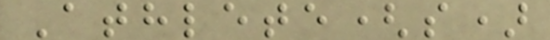Athlete(s)
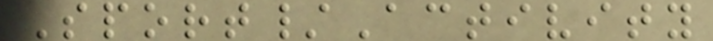Sport/Activity
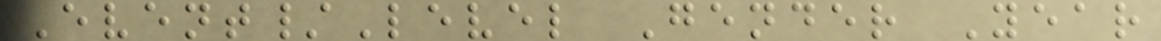Event/Level Gender Year
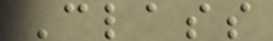Class
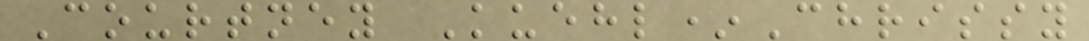Courtney Kuehl*Chrissy
